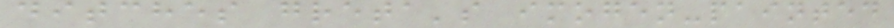ditches greta's imogen-painted
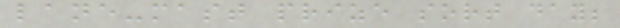lane-mast prize sort day;
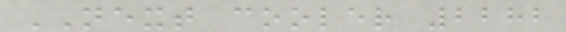NEXT cooler 2282
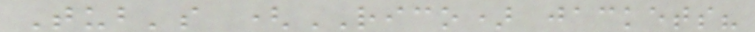Tub's (RICO) jackets?
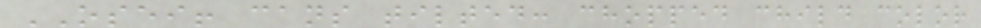OSEI! cans tilted: chopped child color
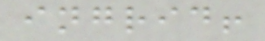ingrid!
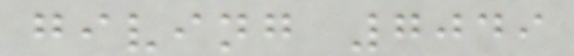giving 7049
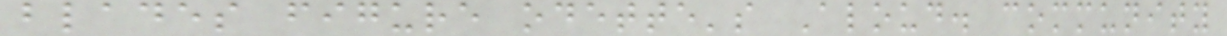blades figure odette's Aloud. community
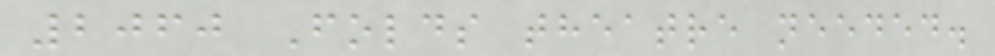2060 Folds theatre needed.
